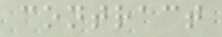contract
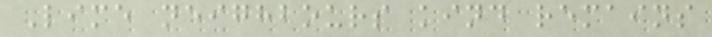Lime neighbours kind remains
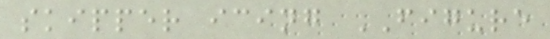skipper icing FIGURE
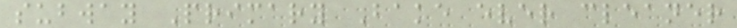subway Primary Bake ever cleaner
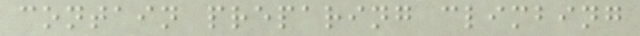contain preparing climbing
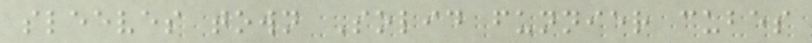sleeves town Solid funnier cubes
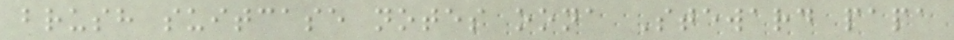brush suitcase notes oona Steward papa
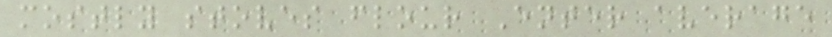mostly stoves flour Enter average
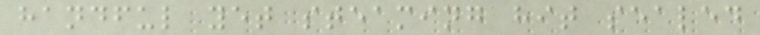handful yet steaming hit sealed
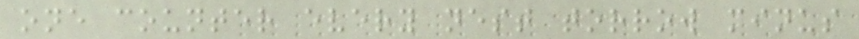one counter every nest torrow minus
